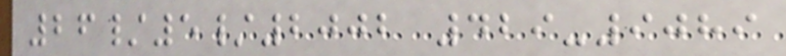26/5/2002 429-9089
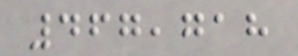467,718
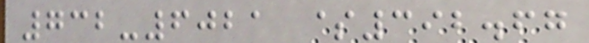732-6021 $392.67
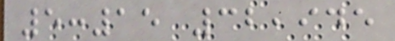5:15 32,945
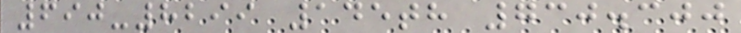690-8299 145th 730.300
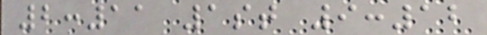2:11 1st 9:12
